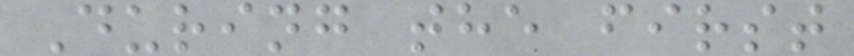During the first
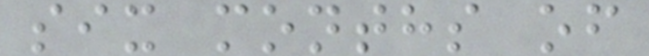six months of
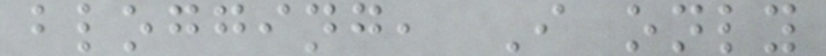blogging, I only
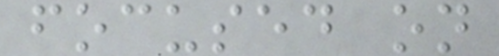focused on
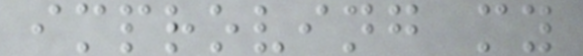improving my
